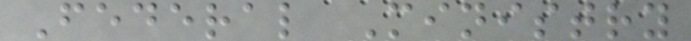Federal Ministry
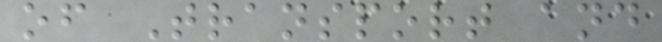of Transport and
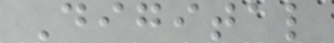Digital
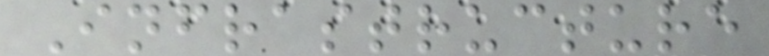Infrastructure
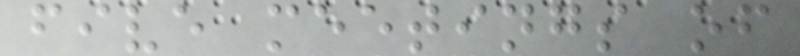five meetings of
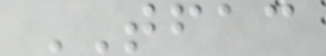TFAC
